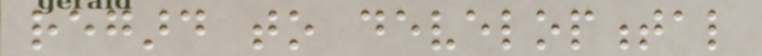regard to developmental
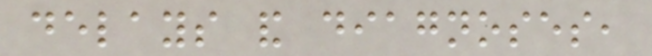delays and diagnoses,
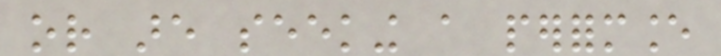or are seeking a performance
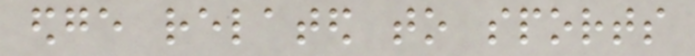edge related to sports
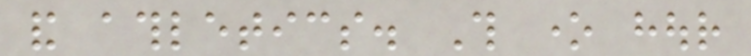and athletics. This one hour
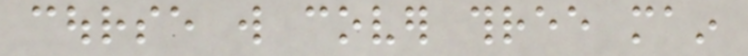course will cover three main
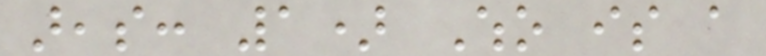areas: 1) Who is a
